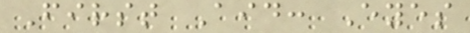First Aid: Eyes
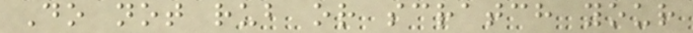Do not rub or scratch your
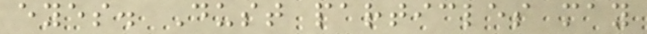eyes. Dust particles may
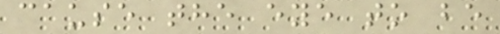cause the eye to be
